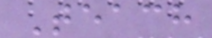Teach
